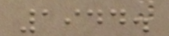1944.
